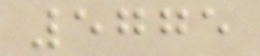5775
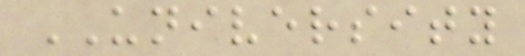UNIVERSITY
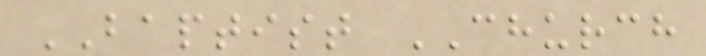BAPTIST CHURCH
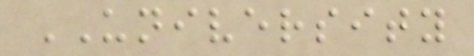UNIVERSITY
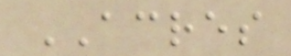ACRES
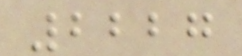2227
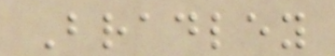Bradley
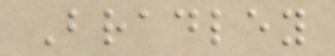Bradley
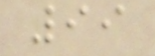99
